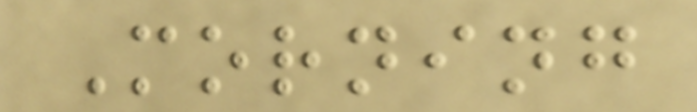Morning
